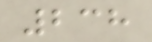238
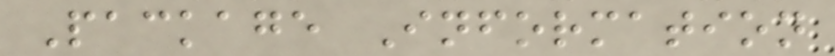Package Information
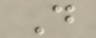D
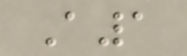A1
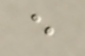e
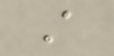A
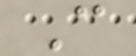C
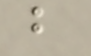b
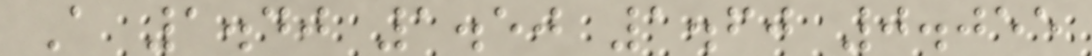A 1.40 1.50 1.60 0.055
